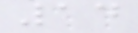14
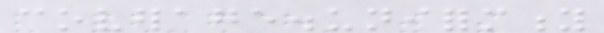coverage.uniformity
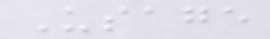Usage
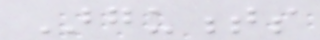Arguments
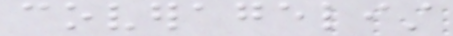coveragelist
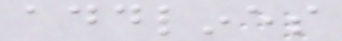addlines
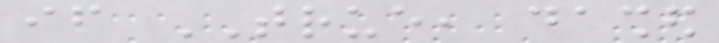if TRUE, dashed
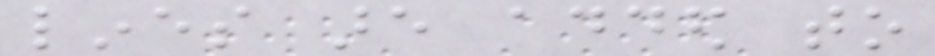lines are added to
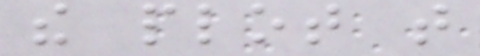the plot that
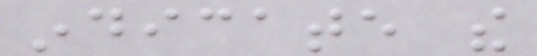indicate the
